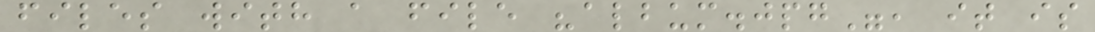files with a file "album.jpg", it is
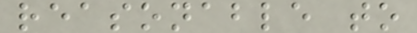reasonable to
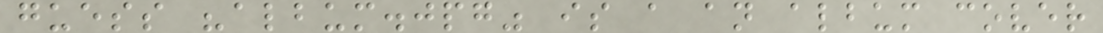guess "album.jpg" is a an album cover
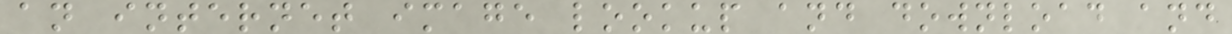an internet image lookup and download and
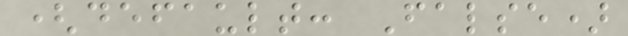(default: False)
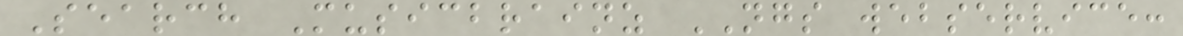Search Musicbrainz NGS webservice:
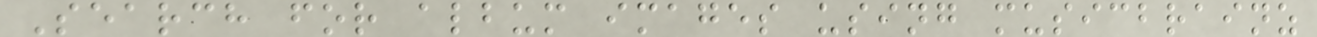Search for album images using musicbrainz
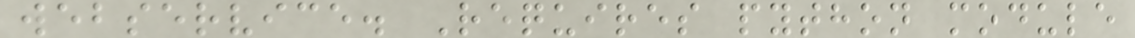webservice. Requires python module
